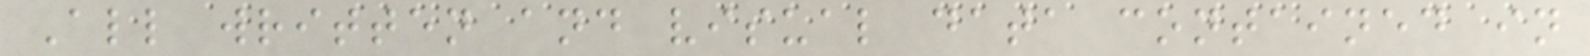All written and visual data contained in
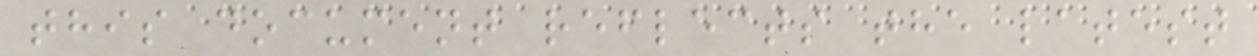this document reflects the latest
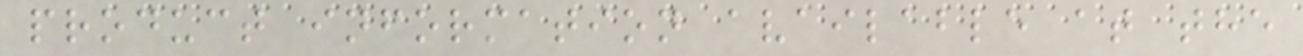product information available at the
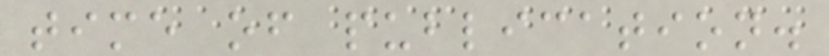time of publication.
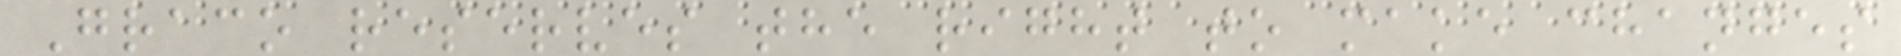Graco reserves the right to make changes
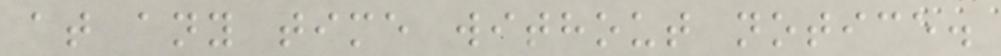at any time without notice.
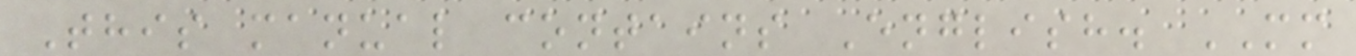This manual contains English. MM
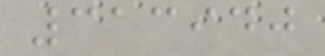313940
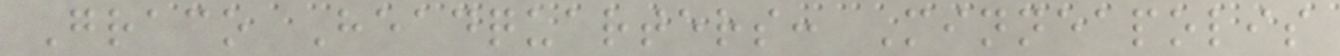Graco Headquarters: Minneapolis
